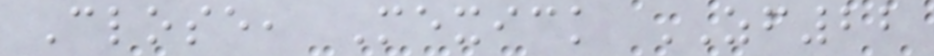Close, Mexick ZF22
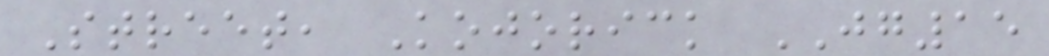Street, Kojorick JG15
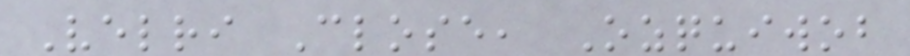Velri Close, Ozquiwob
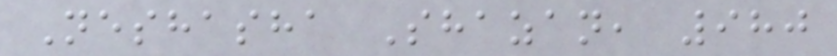Neshasha Shazan, 980
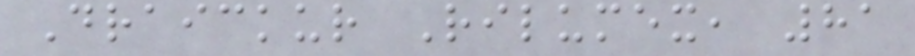Draickur Rilumex, 81
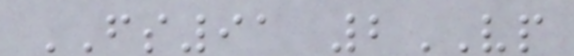FS91 2VP
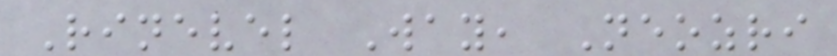Rinevel Way, Neozri
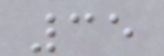35
